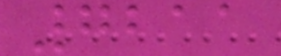7211
